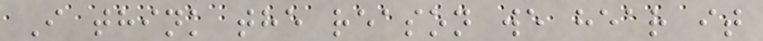I think the reason we hear it
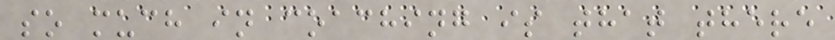so much in coaching is that there
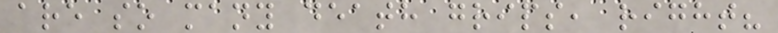are so many death grips, right?
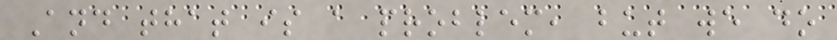And that is a problem, but we do
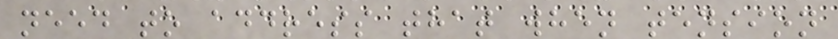need to address that when tension
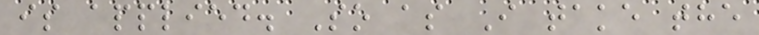is applied. So as I take the
